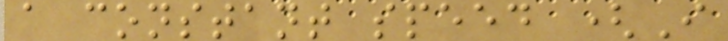a constant speed (I
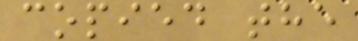copied the
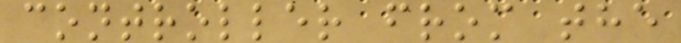controller from the
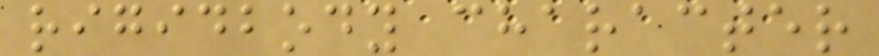rigidbody character
